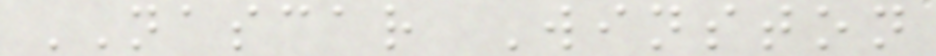NASCAR Winston
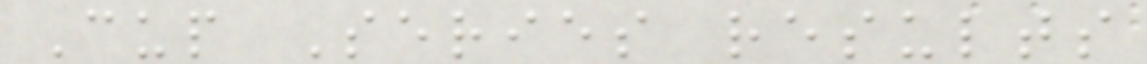Cup Series results
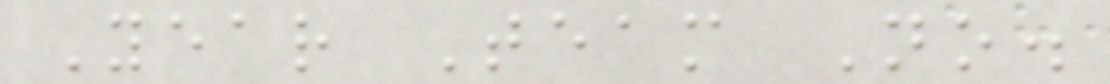Year Team No.
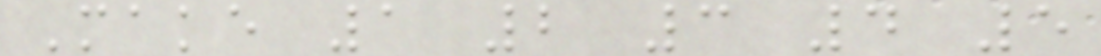Make 1 2 3 4 5
